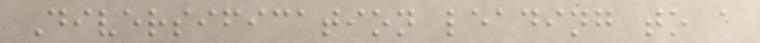Diversification leading to a
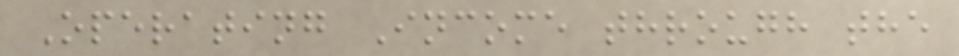Operating Income through the
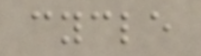cycle
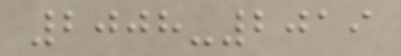2008-2019
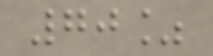70%
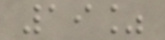19%
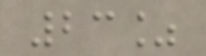23%
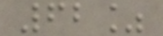62%
